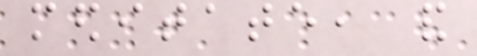meditate, and
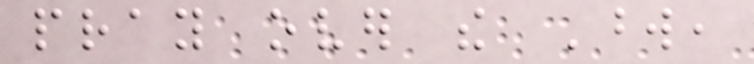pray over the Word,
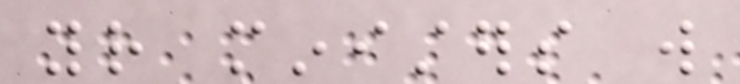your ministers will
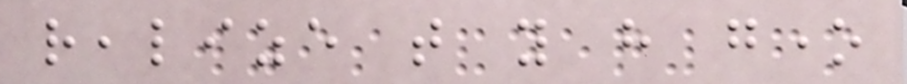realize that you have gone
